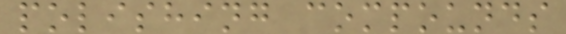polishing compounds
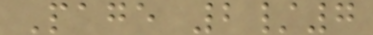Page 2/7
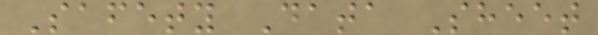Safety Data Sheet
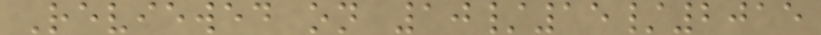Reviewed on 10/15/2015
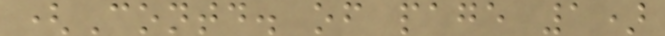(Contd. of page 1)
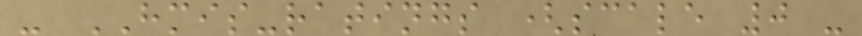- HMIS-ratings (scale 0 -
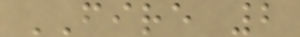FIRE 2
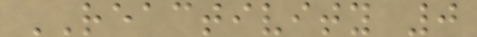REACTIVITY 0
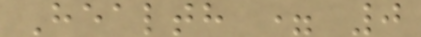Health = 0
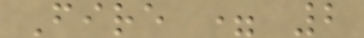Fire = 2
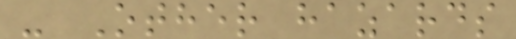- Other hazards
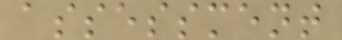assessment
